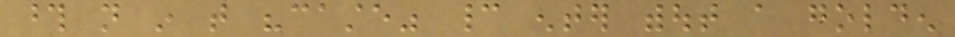those not in that "caste" cannot enter without a golden
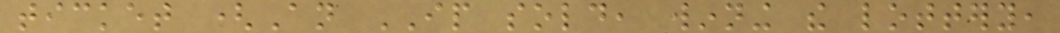ticket (An IP sold, winning the lottery,
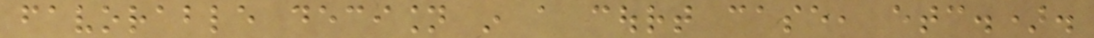favorable decision in a court case, etc.).
